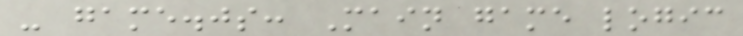- game.js: Main game logic
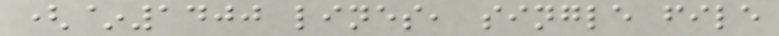(~1400 lines, single file
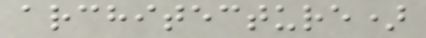architecture)
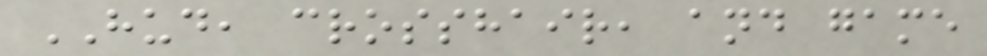HUD, crosshair, and game
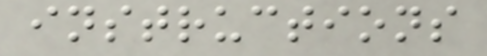instructions
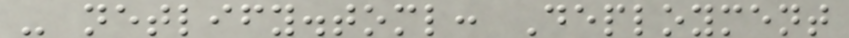- netlify.toml: Deployment
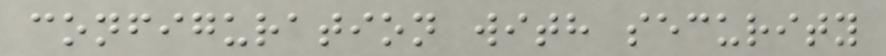configuration with security
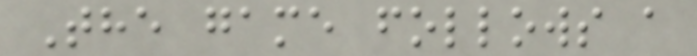The game follows a
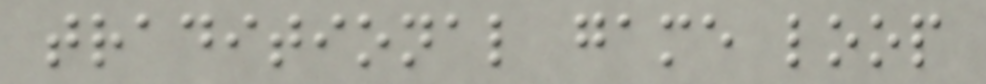traditional game loop
